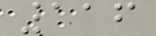116
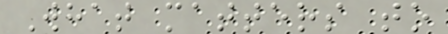What matters to
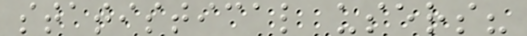statistical users?
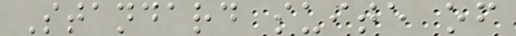Standard suite of
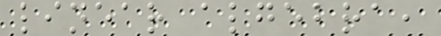linear algebra,
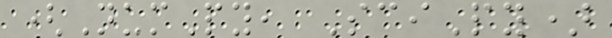(NumPy, SciPy)
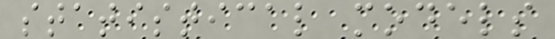statistical models
